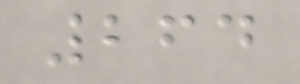264
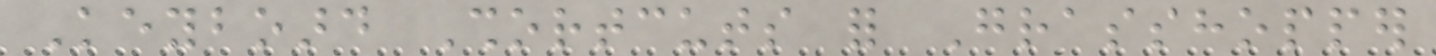Keyboard Shortcuts for Grasshopper
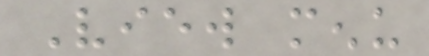View menu
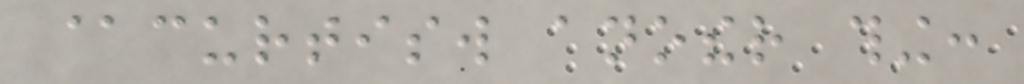@curtisw another thing:
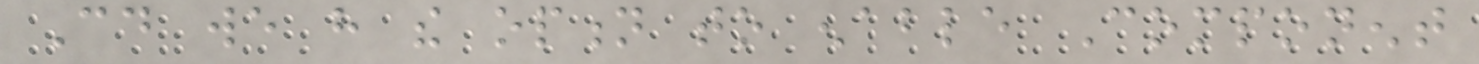Could we have the option to enable Component
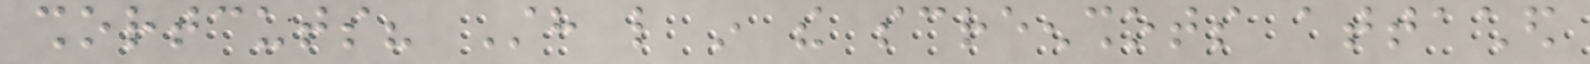shortcuts? Sth like in the screenshots attached
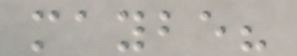maybe?
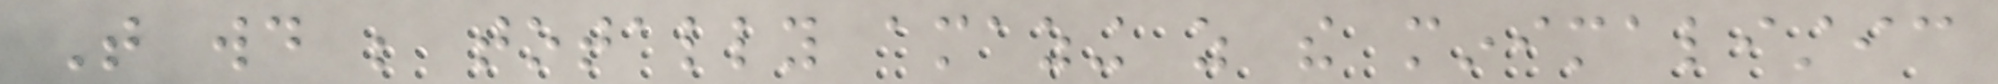That would be totally amazing as the minimalistic
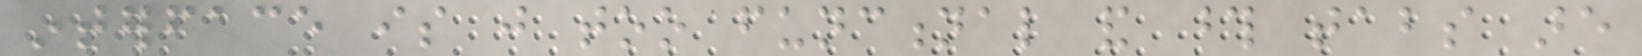interface is just too functional and those tabs are
